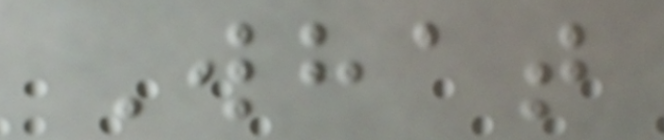What
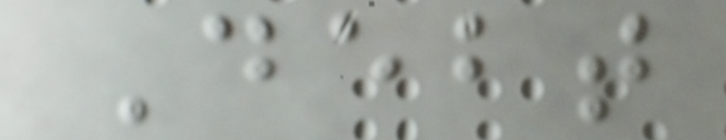Debt
